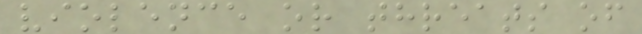violence or threats of
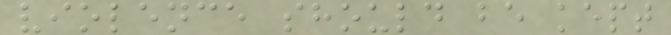violence should be kept
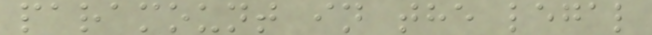paramount in the legal
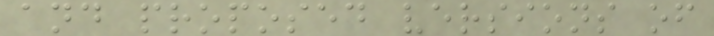and proposed versions of
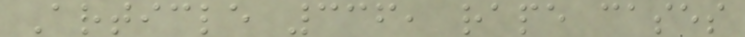Article 336, rape cases
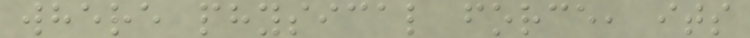where physical force, its
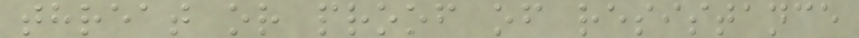threat or proof of resistance
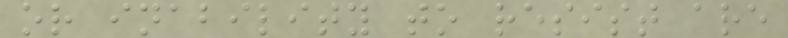or inability to resist are
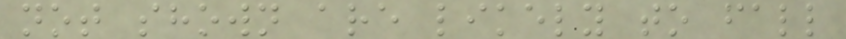not shown are likely to fall
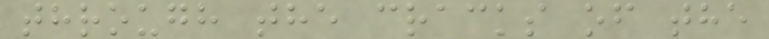through the cracks of the
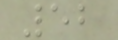52
